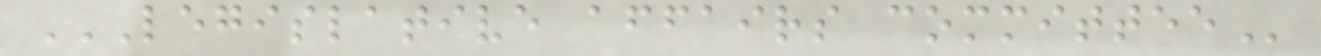LEGISLATIVE AFFAIRS COMMITTEE
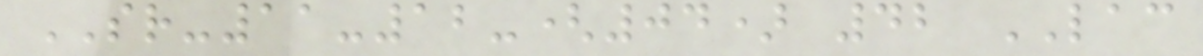SR-11-12-(04) 42 LAC
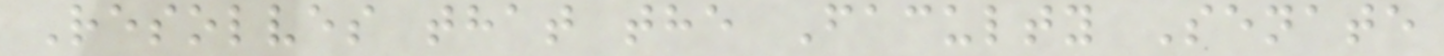Resolves that the Faculty Senate
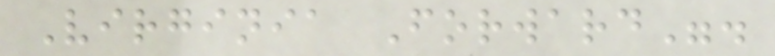Virginia Forward".
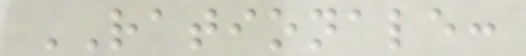RATIONALE:
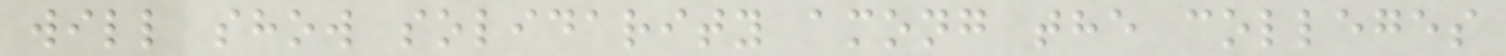will show solidarity among the colleges
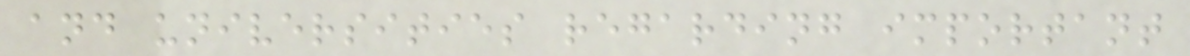and universities regarding important
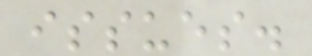issues.
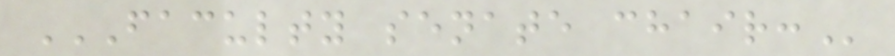FACULTY SENATE CHAIR:
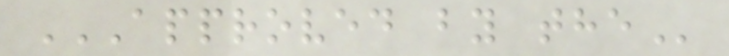APPROVED BY THE
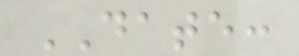DATE:
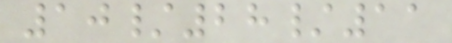10/28/11
